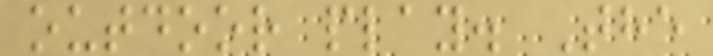outdoor play. The
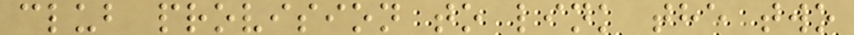club provision to link the two
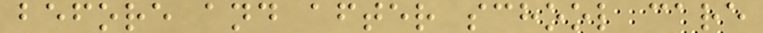before and after school care
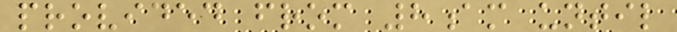provided from 8am until
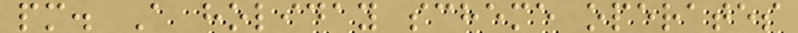pm. A holiday scheme operates
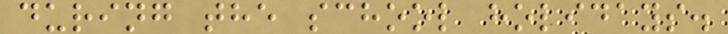during the school holidays.
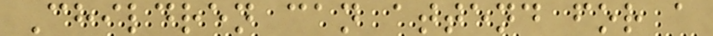Children can attend for a
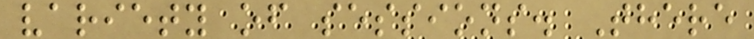variety of sessions. There
